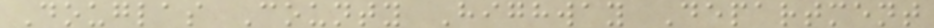Douglas County Highway Department
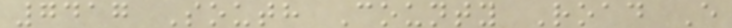7417 South County Road E
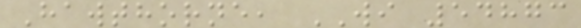Hawthorne, WI 54873
